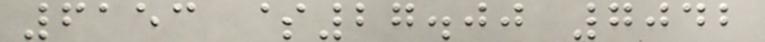6153 $27.00 7042
